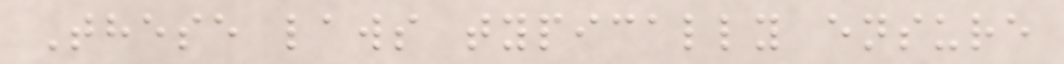These laws typically ensure
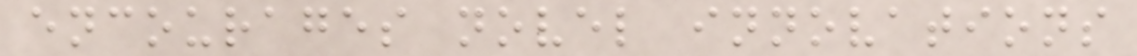encourages novel innovations
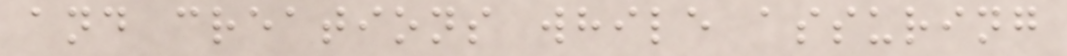and creations while assuring
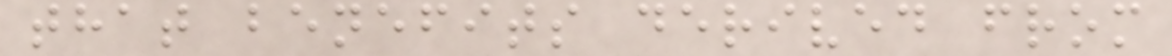that benefits derived from
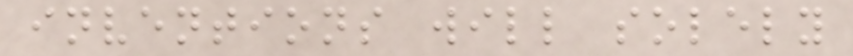inventions will solely
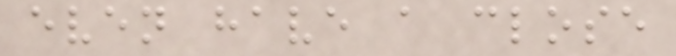even have a close
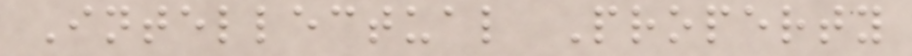Intellectual Property
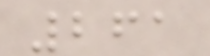261
